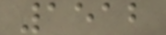1512
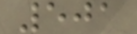501
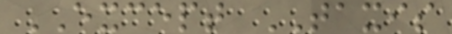EXCEPT TAXIS
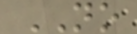NO
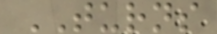TURNS
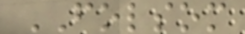FOLSOM
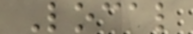Local
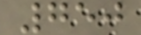750
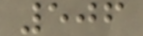506
